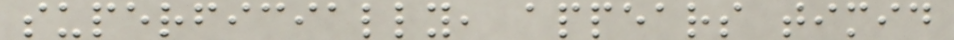superficially, appears timid
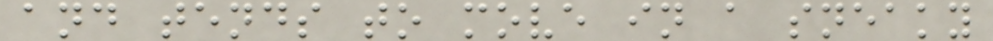and tends to move in a sneaky
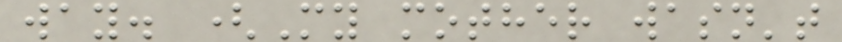way. (My mother wasn't
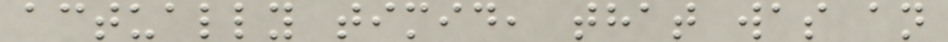actually timid, that was an
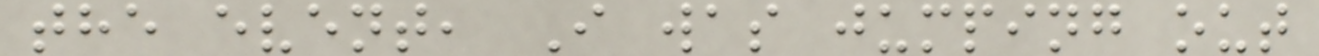the event, I was jumping out
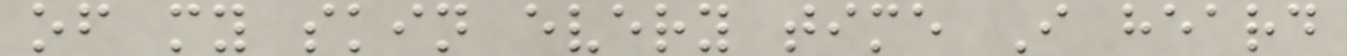of my skin every time I heard
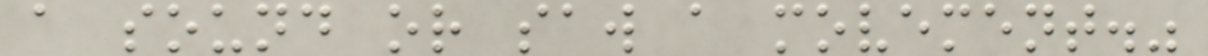a sound or saw a movement."
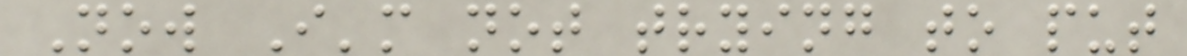Now I'm not trying to put
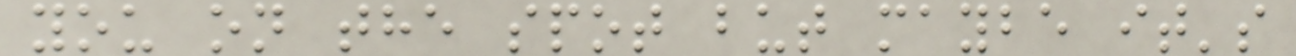you on the spot but maybe it's
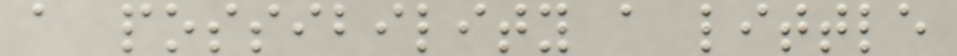a possibility a little
